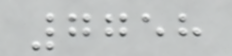7758
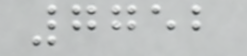7752
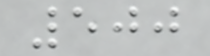500
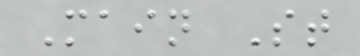Main St
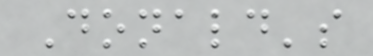Donald's
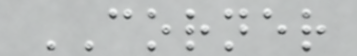CORNER
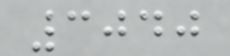3040
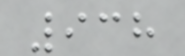938
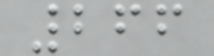266
